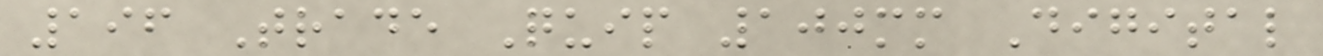196 Trade Quip 100mm Digital
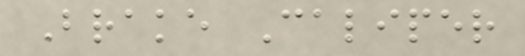Brake Caliper
